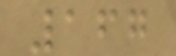167
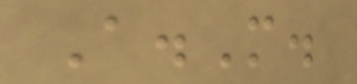A.M.
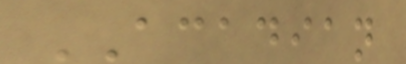ACADIAN
